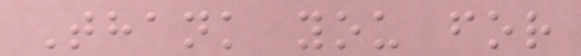Thank you for
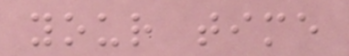your time
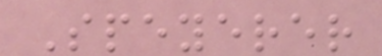Speyerer
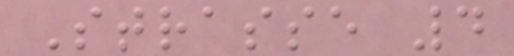Strasse 4
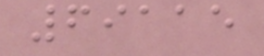69115
